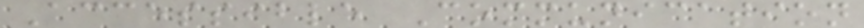Accessible Communication
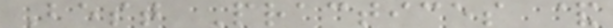Best Practices &
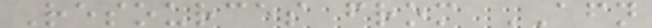Resources from AFN
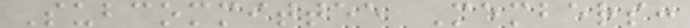Subcommittee Members:
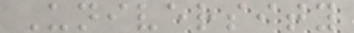University
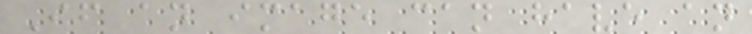If an image can have an
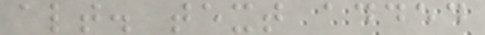alt. text added
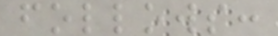follows:
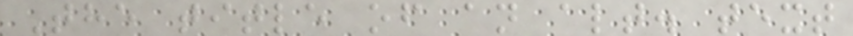The title of an alt. text
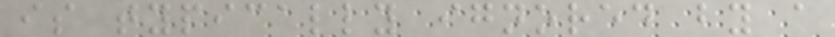is typically ignored by a
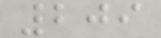209
